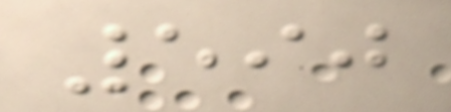590
